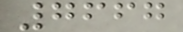7667
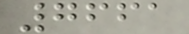7661
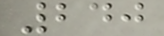240
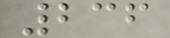236
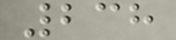238
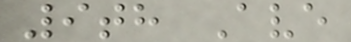9th Ave
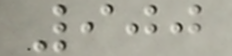900
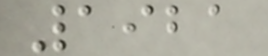1921
